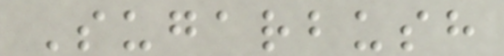Sugarbush
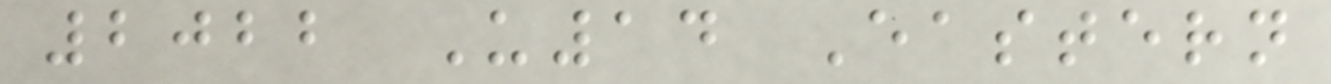2022 U14 Eastern
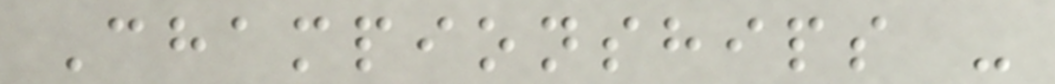Championships -
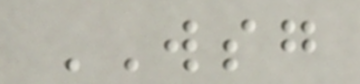WSG
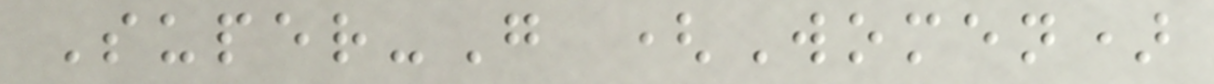Super-G (Women)
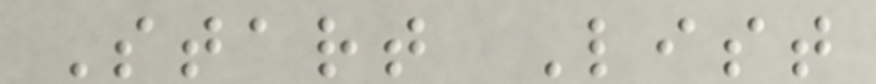Start List
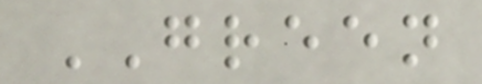GREEN
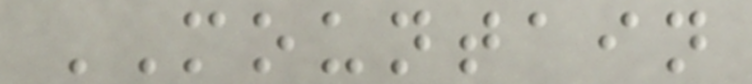MOUNTAIN
